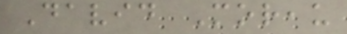David Moreau
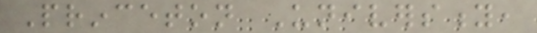Princeton University,
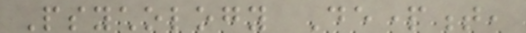Psychology Department,
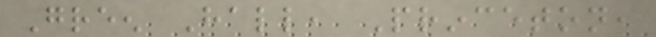Green Hall, Princeton,
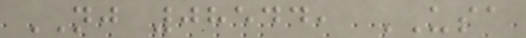NJ 08544, USA
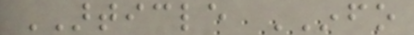ARTICLE INFO
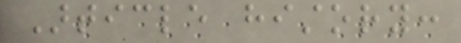Article history:
